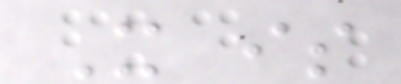It is
